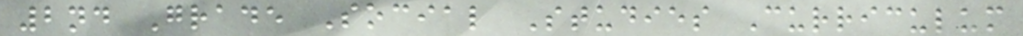2nd Grade Social Studies Curriculum
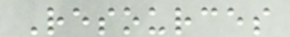Resources
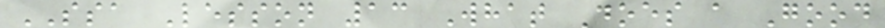SSA Lesson 13 What Does a Good
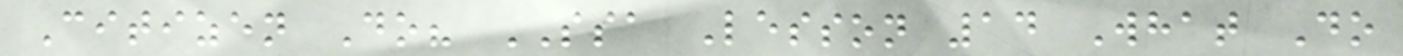Citizen Do? SSA Lesson 14 What Do
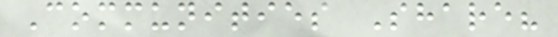Communities Share?
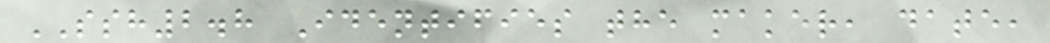SSH2.8 Identifies the maker, date,
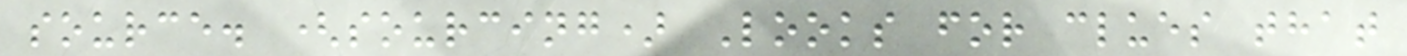source. (sourcing) Looks for clues that
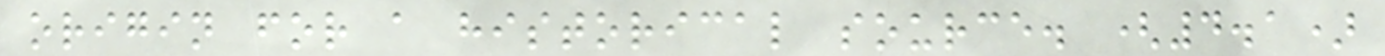origin for a historical source. (4.1)
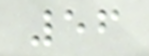56
